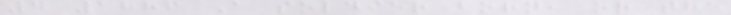4 1886 A soldier born, or the
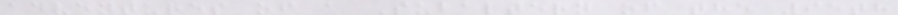adventures of a Subaltern of the 95th
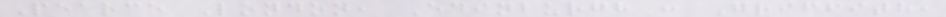Pearce London, Edinburgh : Griffith,
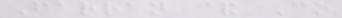Farran & Co
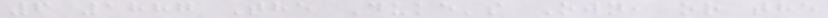6 1887 The Duke's Own, or the
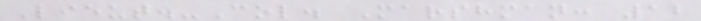Lieut.-Col. Marshman: 12
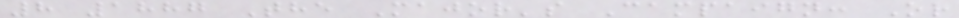8 1887 The Major's Campaign: Or
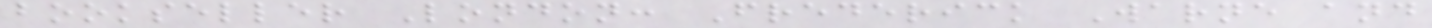bookseller London: Frederick Warne and
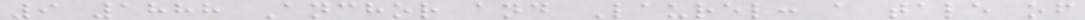9 1888 Anchor and Laurel: a tale of
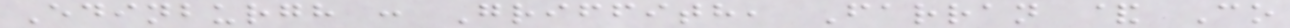Edinburgh : Griffith, Farran & Co
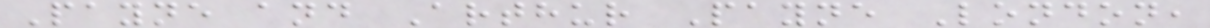Payne and Arthur Payne London,
